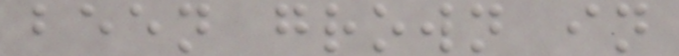been grown in
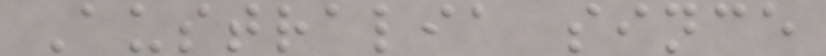Australia since
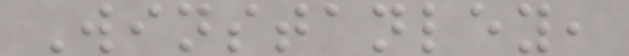Winstanley,
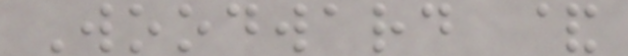Woodward &
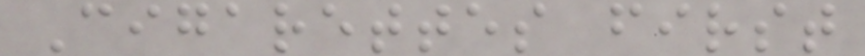Cigarettes first
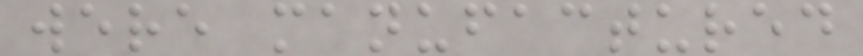were manufactured
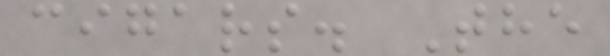cigars. The
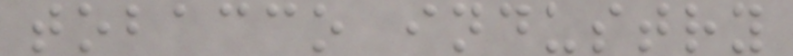tobacco industry
